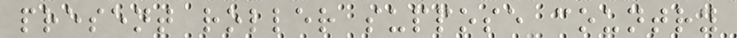present roller suppose country
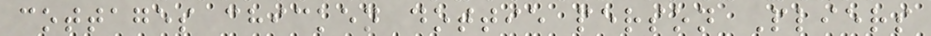cottages chicken dottie person Pliers
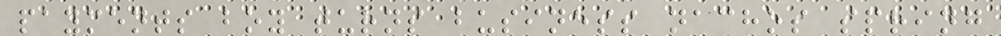payments boy turns business nachos spring
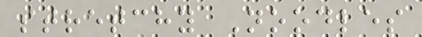stretchy Noodles
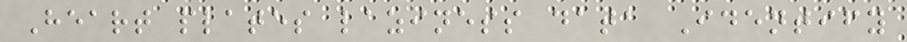Heart plates laziness data Identify
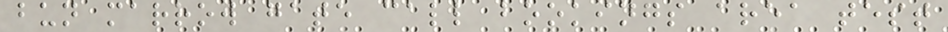bun marrow gate call bookings area test
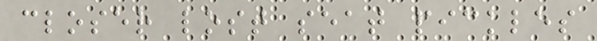closer lost seat pickles
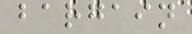bargain
